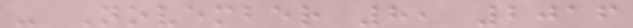- November 8, 2016
